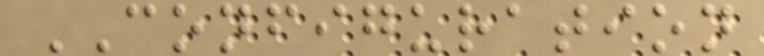CONFIGURATION
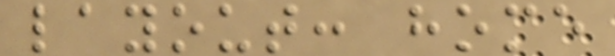layout: home
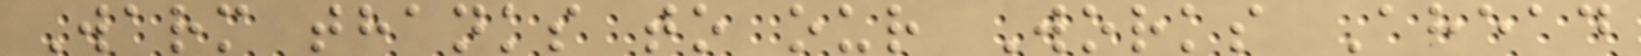Warm thanks to our Works Ahead
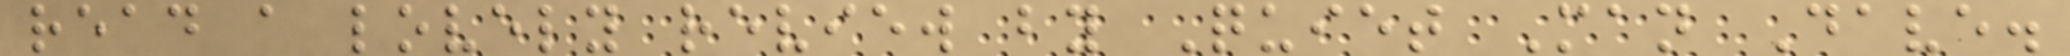read a lovely review by Quiet Man Dave.
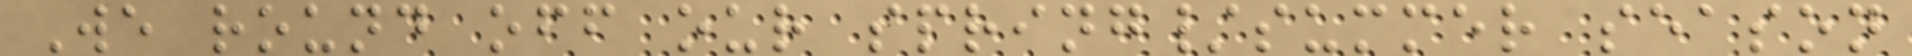We round off our spring/summer season
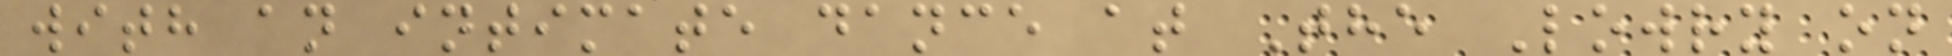with an intimate dance at The Lowry on
